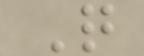Q
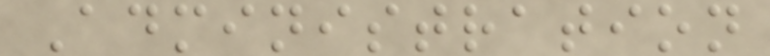Administration
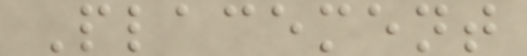Placement
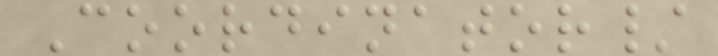Coordinator/
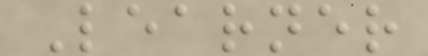Learner
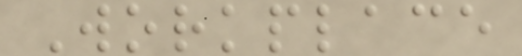Workplace
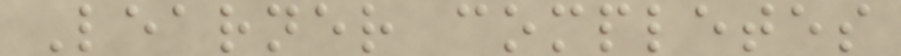Learner completes
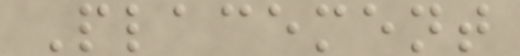Placement
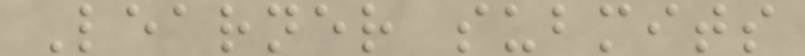Learner submits
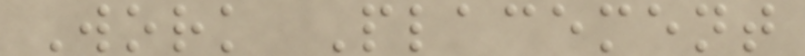Work Placement
